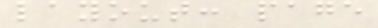layout: page
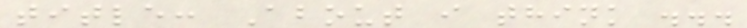title: About i think ...
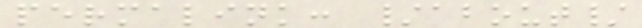permalink: /about/
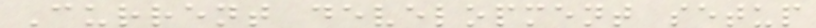Current development setup
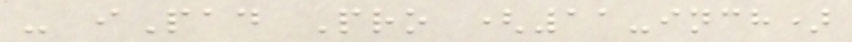- iPad Pro (11-inch)
